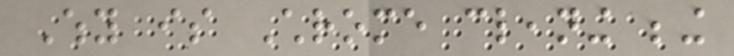Why is Chrome cleaning being
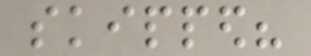skipped?
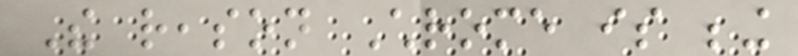The reason Chrome is being
